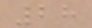28
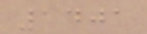1401
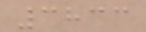3833
